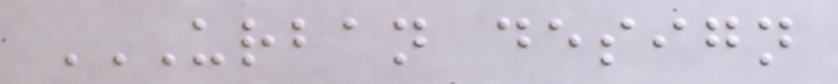URBAN DESIGN
